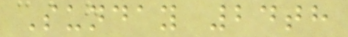Sunday 24th
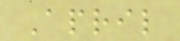April
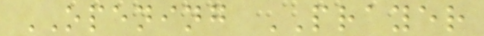OPENING PRAYER
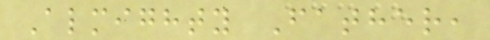Almighty Father,
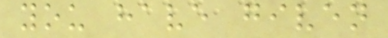you have given
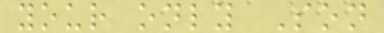your only Son
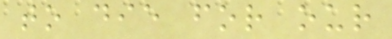to die for our
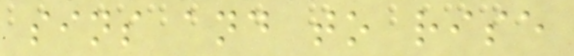sins and to rise
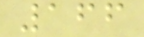166
